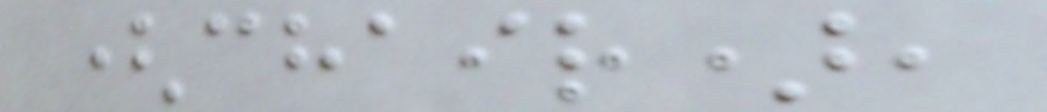(chair),
